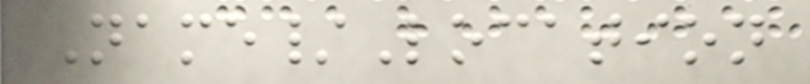Name/Location
